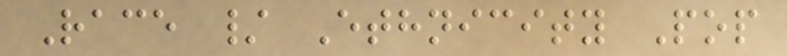Race / Ethnicity Pop
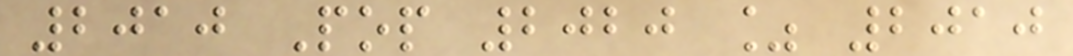2010 Pop 2020 % 2010
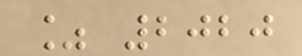% 2020
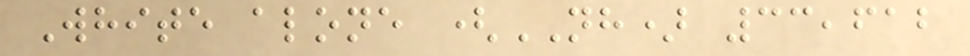White alone (NH) 33,612
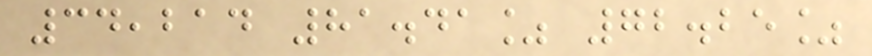34,214 81.41% 72.25%
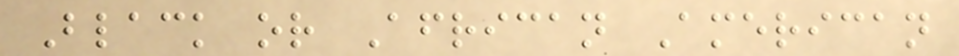Black or African American
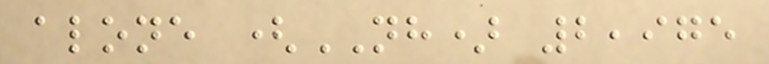alone (NH) 2,975
